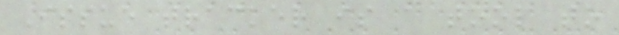Issue tracker is a tool to
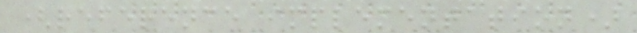(reference implementation)
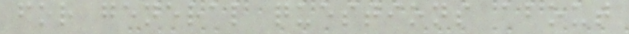for general questions about
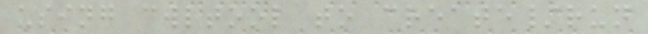using cwltool to create/run
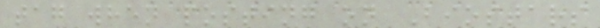tag when posting on Biostars
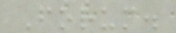Forum.
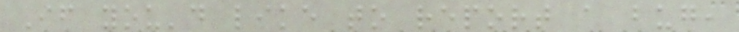If you'd like to report a bug,
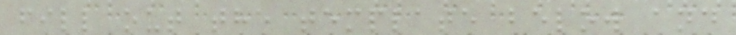fill out the template below and
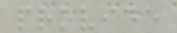provide
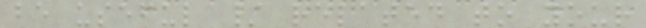be useful / related to your
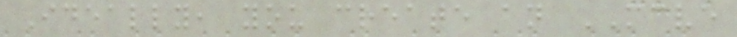Ideally, you create an MCVE
